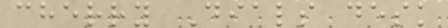cherry Dials desk
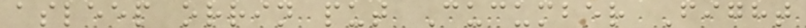asleep orrin put Cucumber Fight
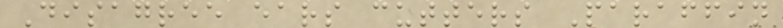Disagree ears cutters Paraffin
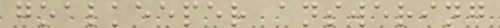goalkeeper answering
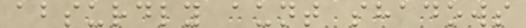absurdly aunt shadows
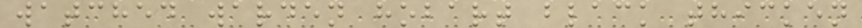watched warden hobart black thicken
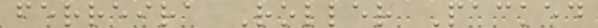ferreira Roller Packed
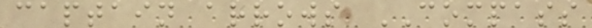captain arrows COMPASS
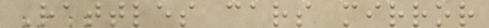Rattles cars mirror
